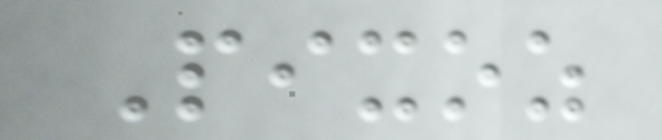Pixoz
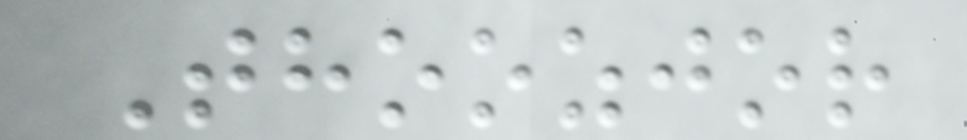Thoozjor
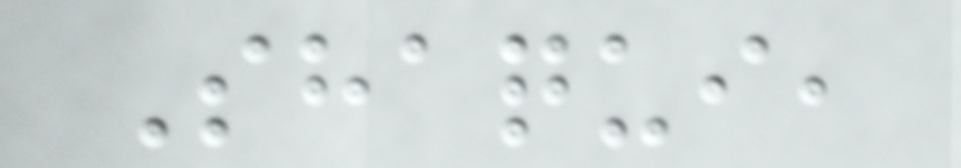Shaqui,
